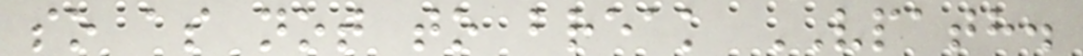so as not to break VPATH.
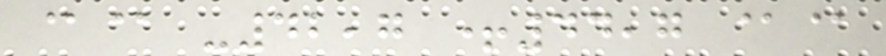@@ -42,7 +44,7 @@
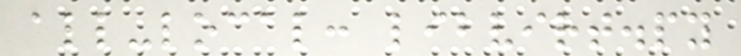all-local: libvirt.py
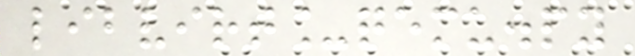libvirt_qemu.py
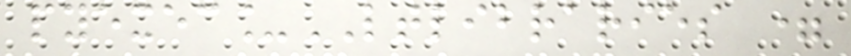pyexec_LTLIBRARIES =
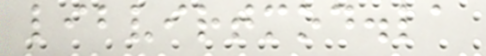libvirtmod.la
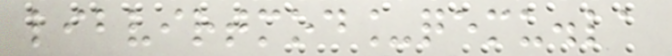libvirtmod_qemu.la
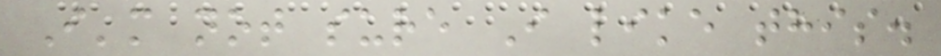I'm not sure I like this.
